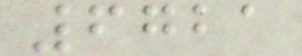6721
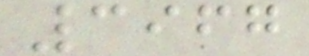3967
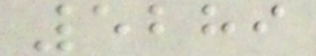5289
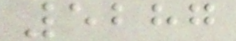5287
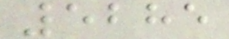5285
